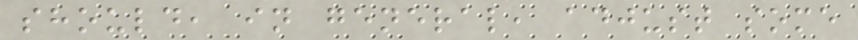should, in general, adjust some
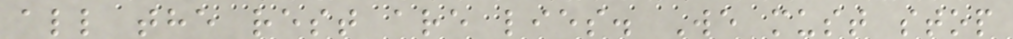all the rest are lies. We must stop
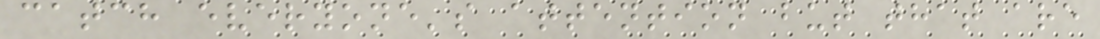catch everyone's attention but that are
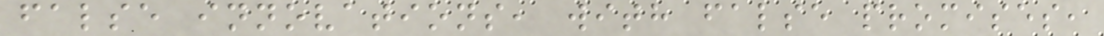false innovations, with false promises,
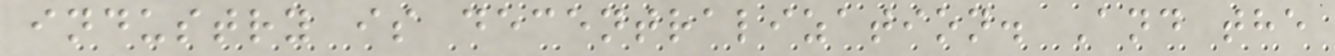industry is decentralization. And the
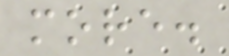more.
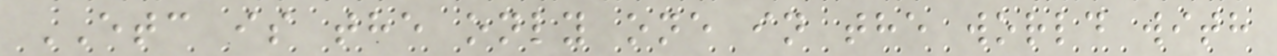ETC is the only one in the world with
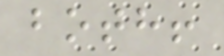both!
